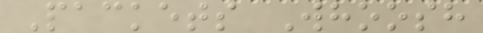Packets Whoosh
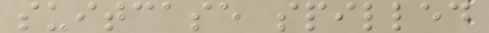suitcase spilled
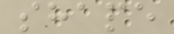shape
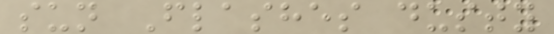sun Flashes dusty
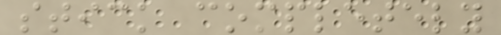stick completely
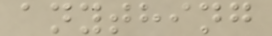anything
